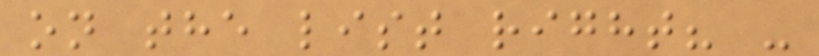on the list right? -
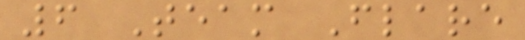6 Team Flare
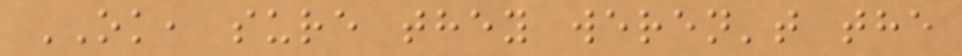OK, sure they weren't the
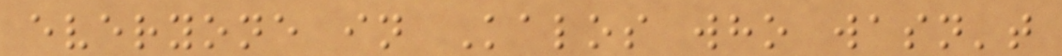everyone in Kalos who wasn't
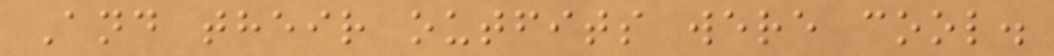And their outfits were cool.
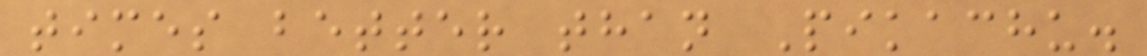times better than Pikachu.
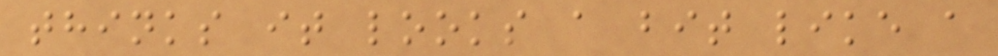thinks it looks a bit like a
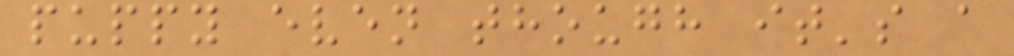puppy even though it's a
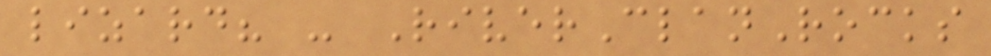lizard? - RiverClanRocks
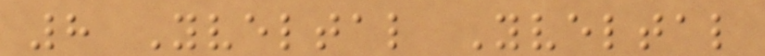8 Yveltal Yveltal
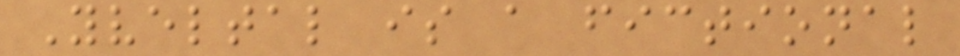Yveltal is a fictional
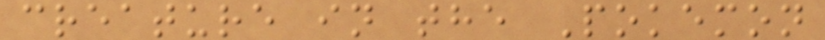creature in the Pokemon
